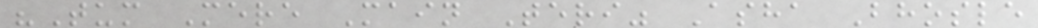"Tum Mere Main Teri" Asha Bhosle
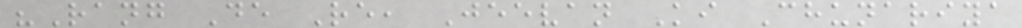"Rang De Re, Jeevan Ki Chunariya
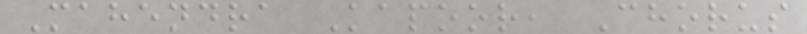Mahendra Kapoor, Chorus
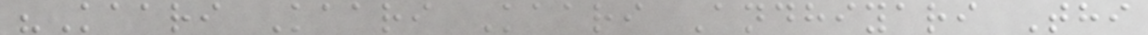"Kaari Kaari Kaari Andhiyari Thi
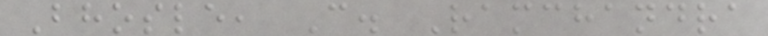Bhosle, C. Ramchandra
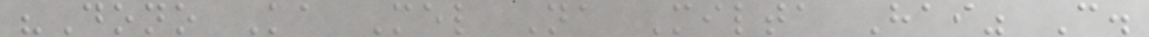"Dono Ka Mel Na Milta Hai" C.
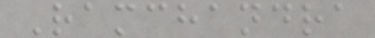Ramchandra
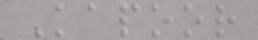Kapoor
